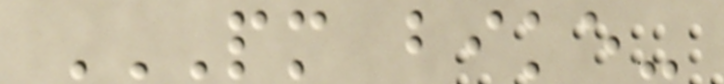PM BIKE-
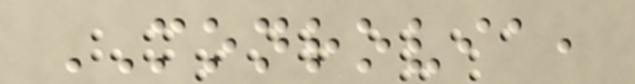MONROVIA,
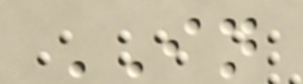IN
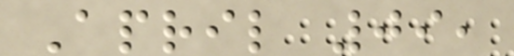April 09,
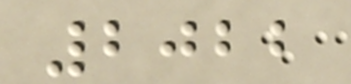2022
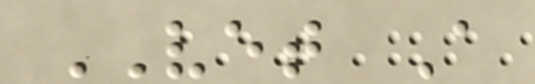VET A
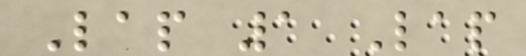Lap 1 Lap
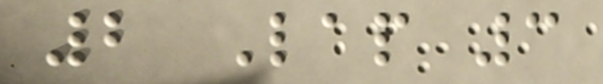2 Lap 3
